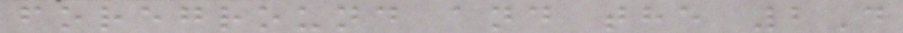foreground and the 2D
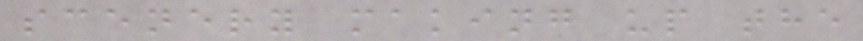scenery making up the
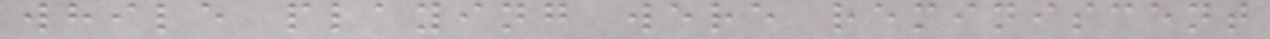while playing were reminiscent
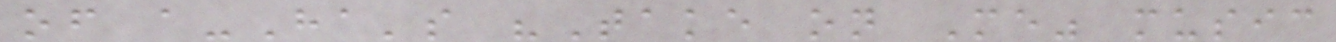of a-Ha's "Take on Me" music
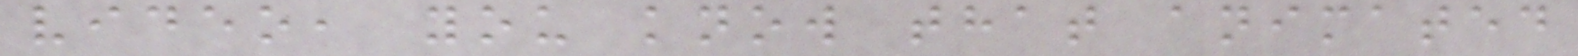video, you know that animated
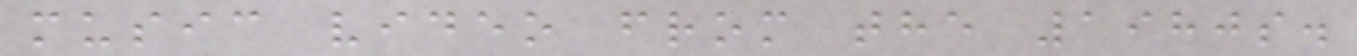music video from the 1980s.
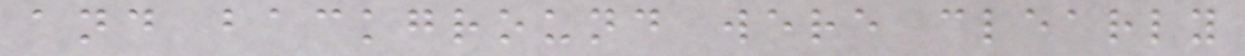and background were clearly
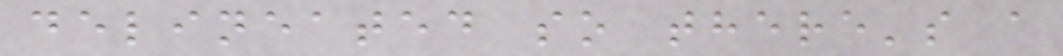delineated so there's a
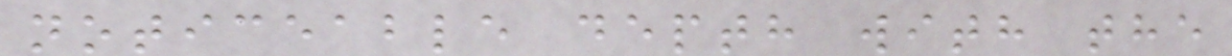noticeable depth with the
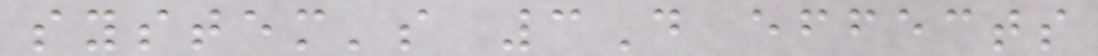system's 3D effects
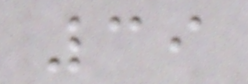39
